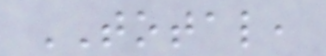TOTAL,
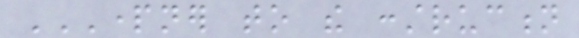PARTNER TO THE CONSTRUCTION
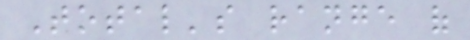Total's range of
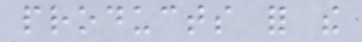products for the
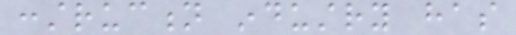construction industry has
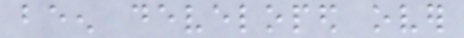been developed over
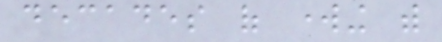decades of working with
